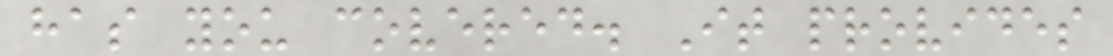has you covered. It provides
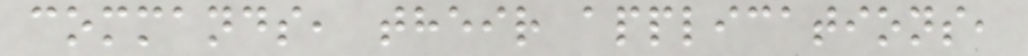commands, their applications,
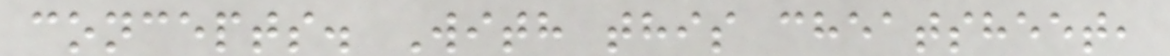concepts. With this cheatsheet,
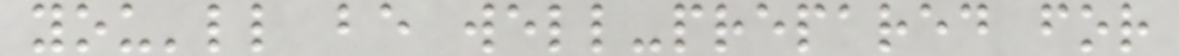you'll be well-prepared for
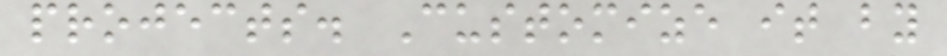projects. Customize it by
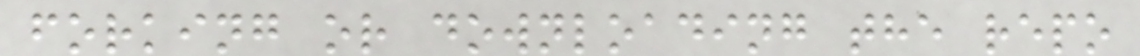forking or downloading the repo
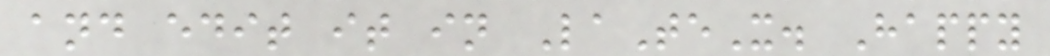and edit it in LaTeX. Happy
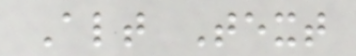Alt Text
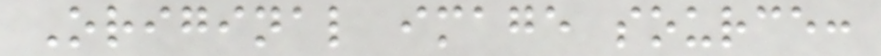Original image source:
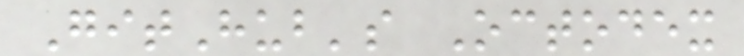GitHub's Octodex
